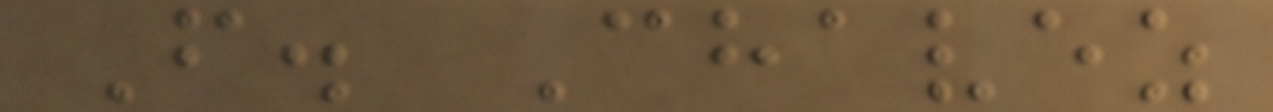F. Chavez
